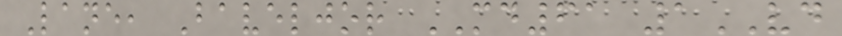Lane, Baveljor MD61 1VD
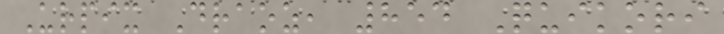Urpix Draoz, 854 Quikori
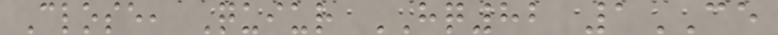Close, Quiur HQ82 1CE
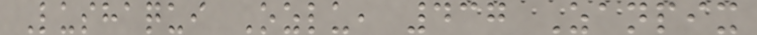Lushaqui Ozlu, 437 Zanpix
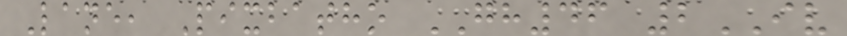Lane, Pixbatho GH46 2IV
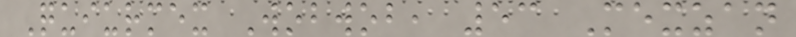Quiurmex Wobwob, 53 Mexzan
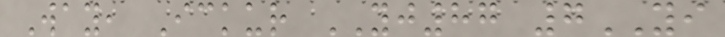Way, Ickur YJ87 7YI
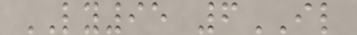LY95 6IL
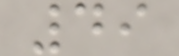49
